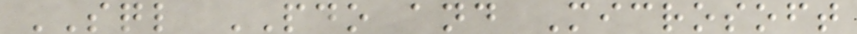SQL PDO and Microsoft
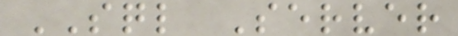SQL Server
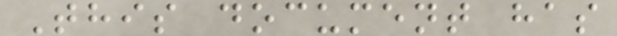This document has
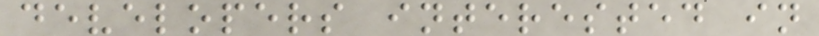developers interested in
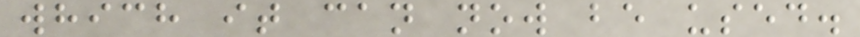which it can now be used.
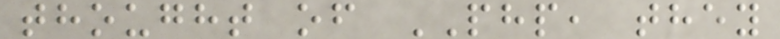thought of PHP, they
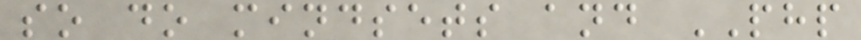so do mindsets and PHP
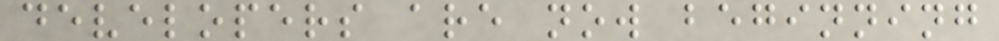developers are now beginning
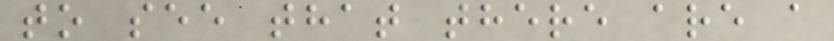to see that there are a
